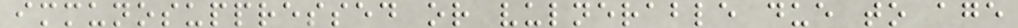immunosuppressed or vulnerable due to age
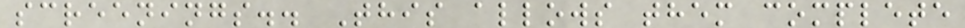screenings.. This allows them complete
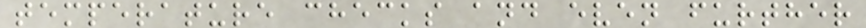temperature checks and even further
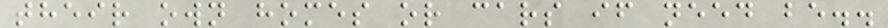their own homes or cars if need be..
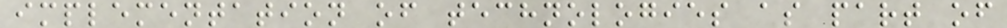implementation of technologies as part of
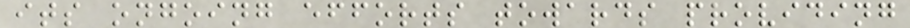its ongoing efforts towards providing
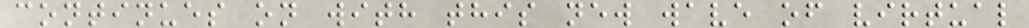continues on with this new wave of virtual
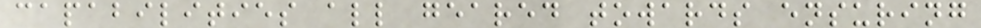capabilities all geared towards ensuring
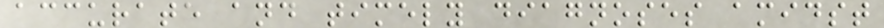accurate and timely diagnoses amidst
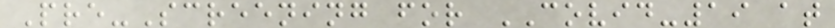Pre-Screening for COVID-19 at
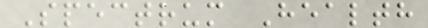Spectrum Health
